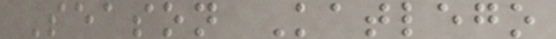Season Katlego
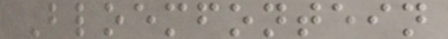Bloemfontein
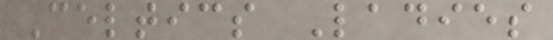Celtics Ladies
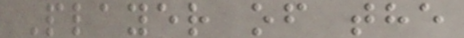Player of the
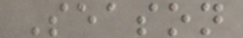Season
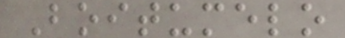Boitumelo
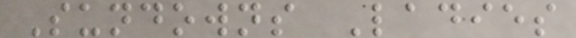Sundowns Ladies
